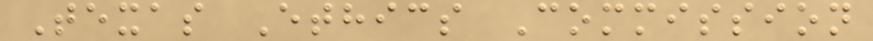Texas Ethics Commission
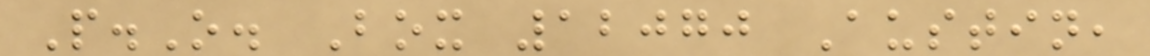P.O. Box 12070 Austin,
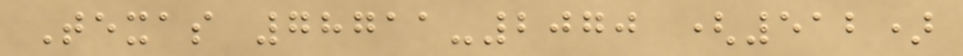Texas 78711-2070 (512)
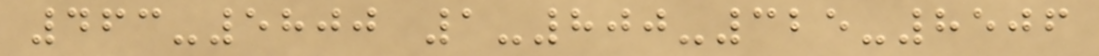463-5800 1-800-325-8506
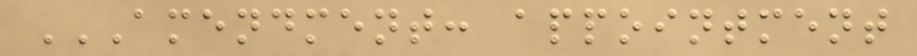AMENDMENT: APPOINTMENT
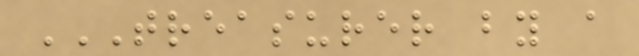TREASURER BY A
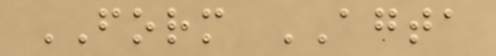FORM AGTA
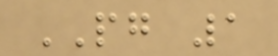PG 1
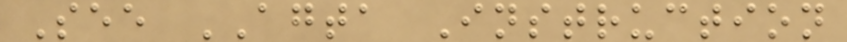See AGTA Instruction
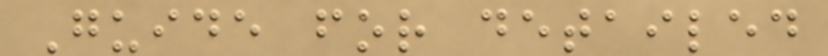Guide for detailed
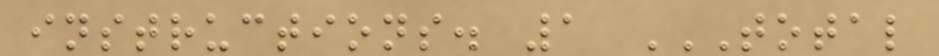instructions. 1 TOTAL
